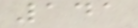141
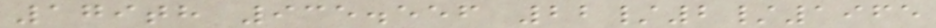179th 935.556 22/2/1965
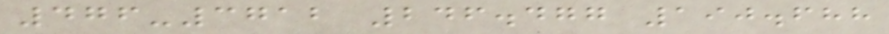476-3712 246.477 190.688
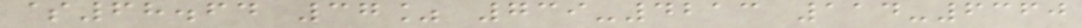$68.64 37% 739-4213 114-6360
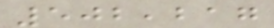502,217
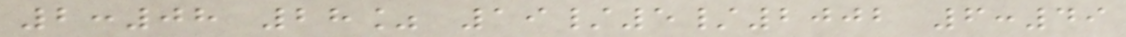2:08 28% 19/5/2002 6:49
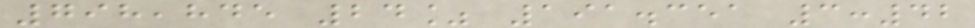798,845 24% 191.351 3:42
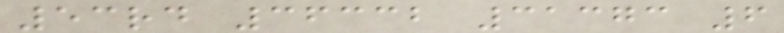53rd 36332 31373 6
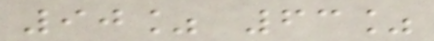90% 63%
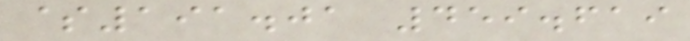$191.01 459.619
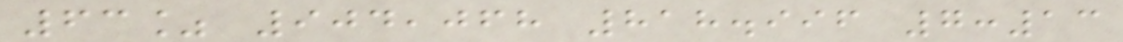63% 904,068 818.996 7:13
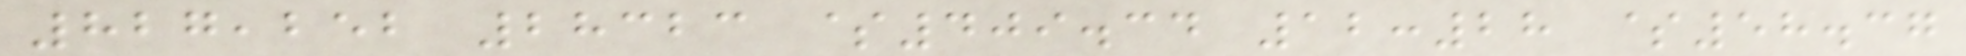827,252 28323 $409.34 12:28 $58.37
